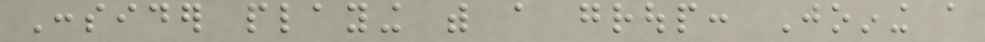Consider playing with a group: Joining a
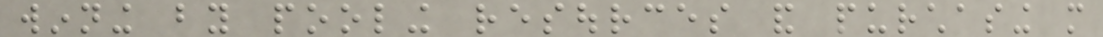winning by pooling resources and purchasing more
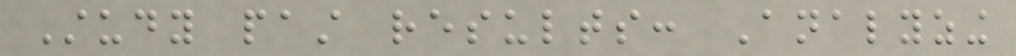Study past results: Analyzing
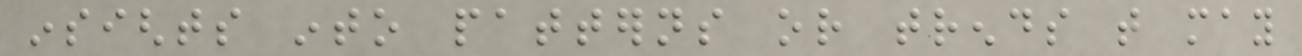insights into patterns or trends that may
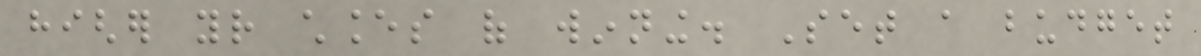higher your chances of winning. Set a budget
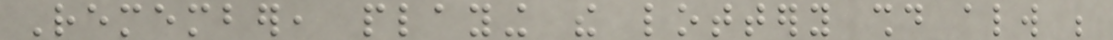Remember, playing the lottery should always be
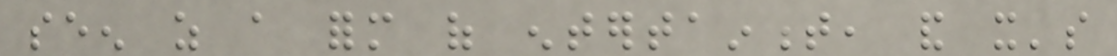seen as a form of entertainment, and it's
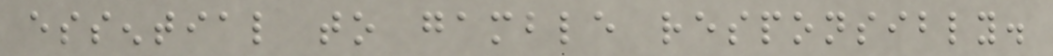essential to gamble responsibly.
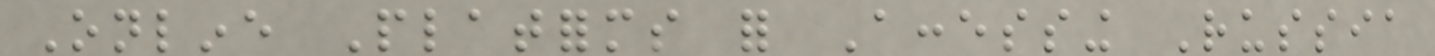Online Platforms for Accessing Russia
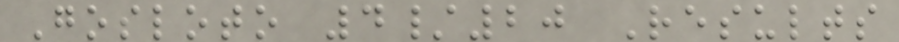Gosloto 4/20 Results
